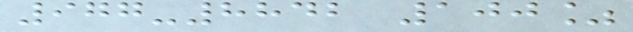977-8842 100%
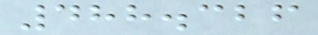488.326
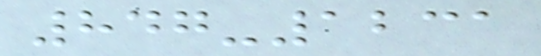847-1231
